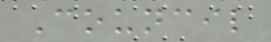Council
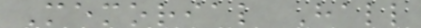Memorial Hall
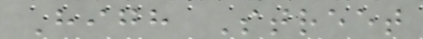High Street
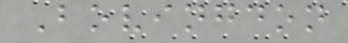Bovingdon
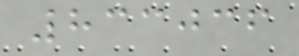833036
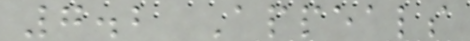7.2 Appeals
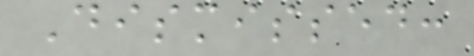Dismissed:
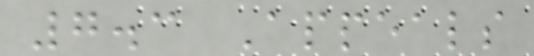7.3 Appeals
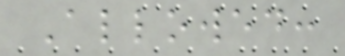Allowed:
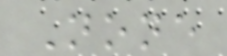None
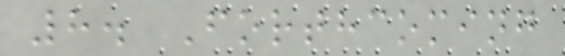8. Forthcoming
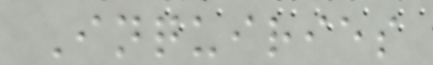Inquiries
